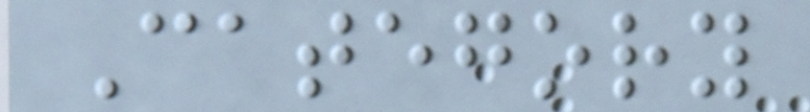Category
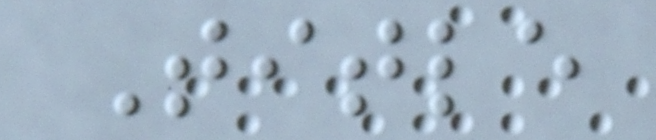Title
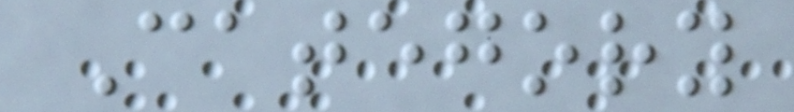Category
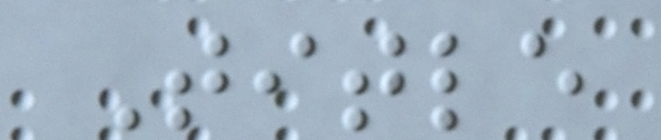Title
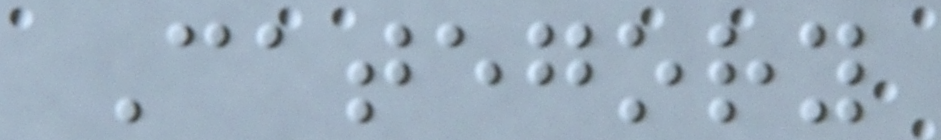Category
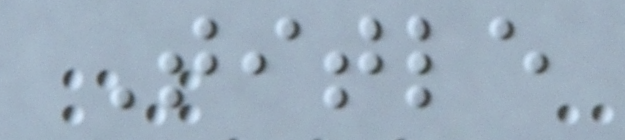Title
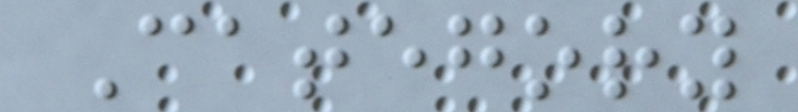Category
